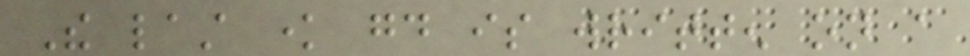The last know good is written on a
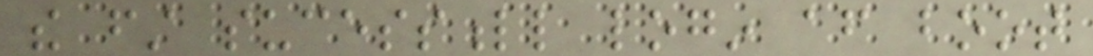the first sucessfull login after boot
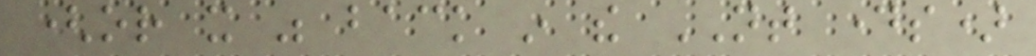(or it was back in the NT days)
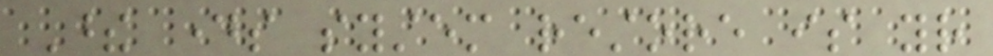These days system restore is your
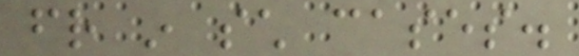friend in such cases.
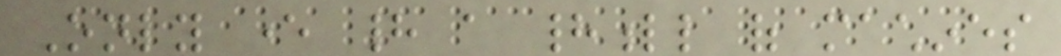Only ever had a hadfull of machines
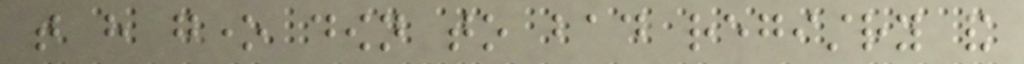that have gone down to bad registry and
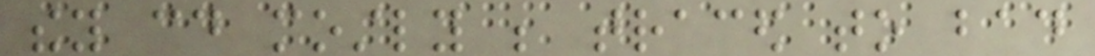they could mostly be traced to bad
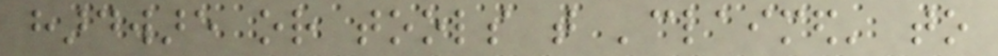hardware or tools that 'claimed' to
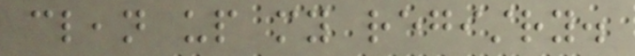clean up my registry.
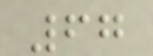67
